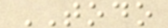TODO
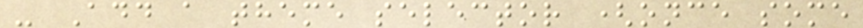- Add a theme selector (once some
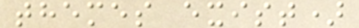themes exist)
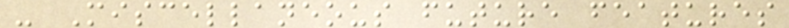- Miscellaneous future features
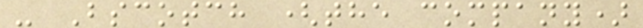- Bscotch (the company)
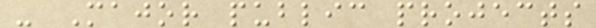- Major public projects
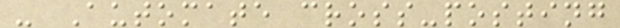- Automate cross-posting
